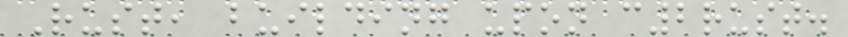Rust, building upon c2rust.
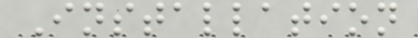Installation
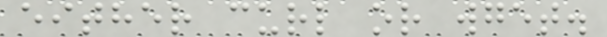either curl or wget.
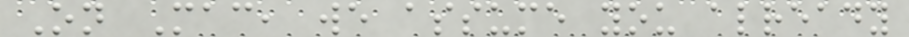On Mac, we assume you already
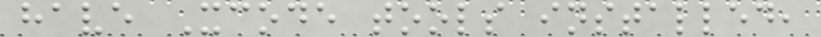have Xcode tools installed,
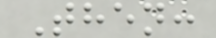Then:
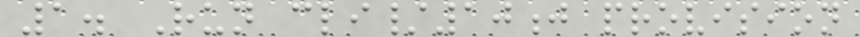1. Run cli/10j provision
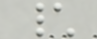\
